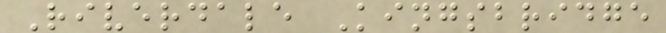Riverdale Kingsbridge
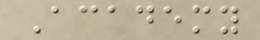Academy
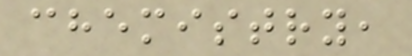chemistry,
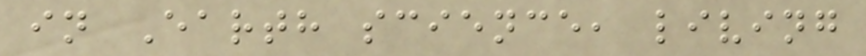in Earth science, living
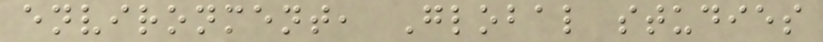environment, Global studies
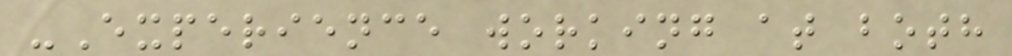-Experience working at both
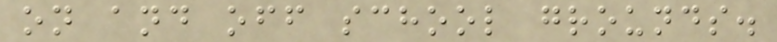on and off school grounds.
